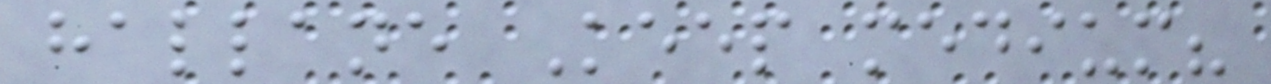hallane Keep medium?
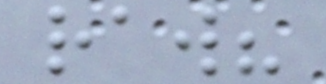raw?
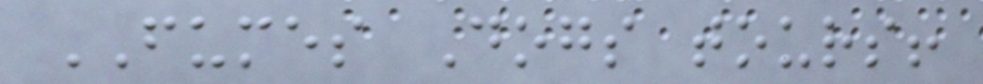FUMES Dogs tours!
